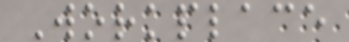Workplace
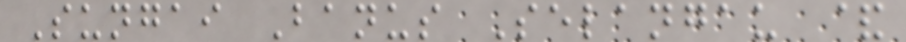Sungai Banus Selangau &
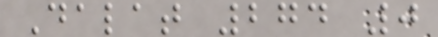Dalat 274 0
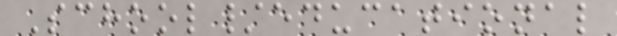School/educational
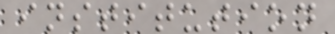institution
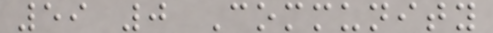59 0 Community
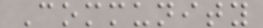Community
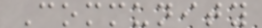Community
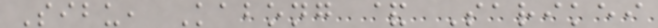Sibu, Kabong & Sarikei
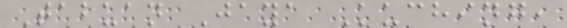Tabuan Jaya Kuching,
